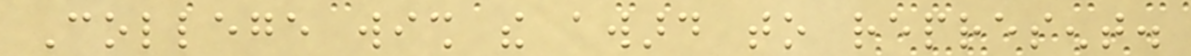College wish the award to represent.
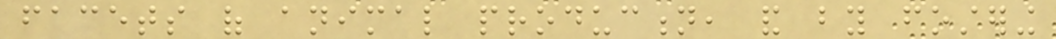facets of animal production, and by fostering
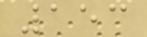153
